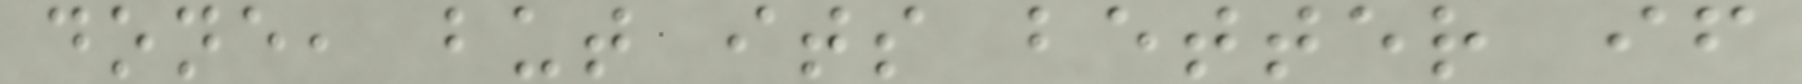done, but its better if
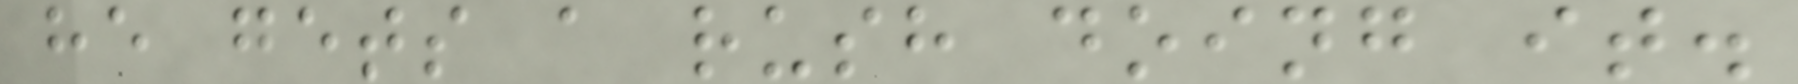he gets a rush doing it.
